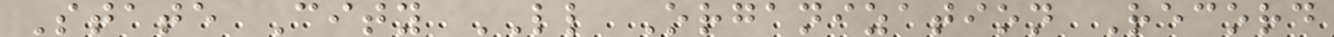State City LL Organization Record
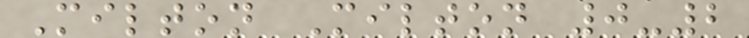Milton Milton 0-2
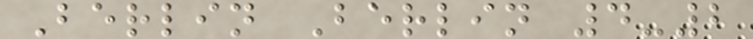Berlin Berlin 4-2
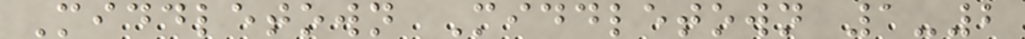Middletown Middletown 1-2
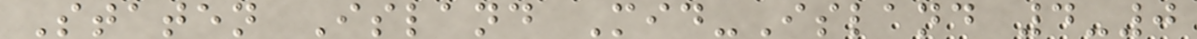Staten Island Mid-Island 4-0
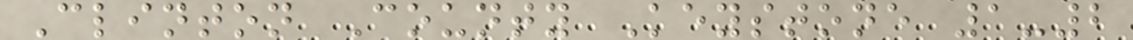Clinton County Keystone 1-2
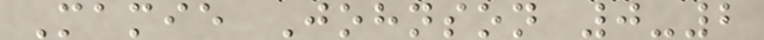Mamie Johnson 0-2
